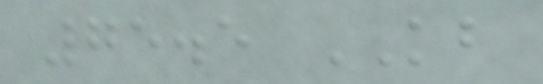75.5 KB
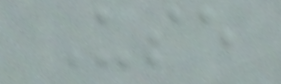Use
